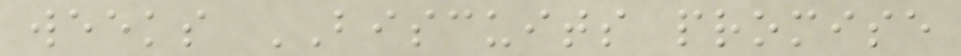weeks BISCUITS promise
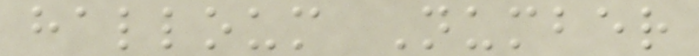halloum Number
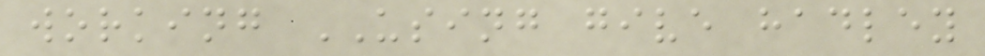working USING give hadley
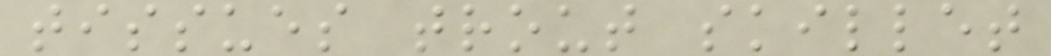tissues trout skillet
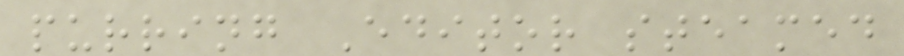purring Editor steamed
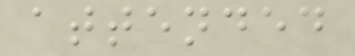attended
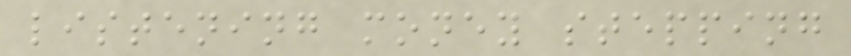listening money stepping
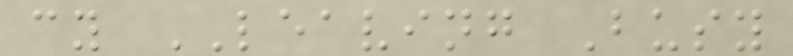cy LEAVING Busy
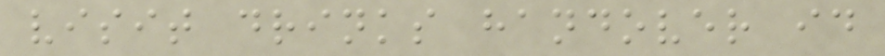visit drinks handover id
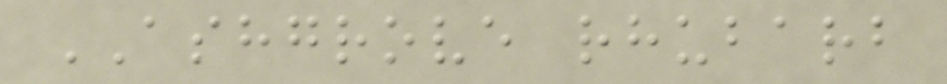ASHGROVE rhubarb
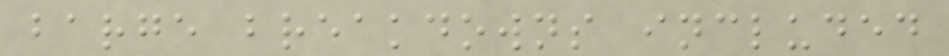barge breakdowns included
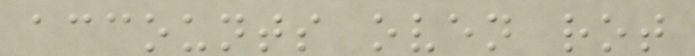accounts oven rot
